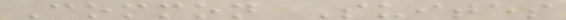Common Suites
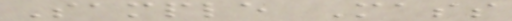Sample Mass
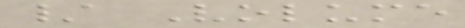/ Volume
